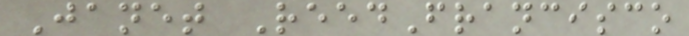Janet ReedFrancisco
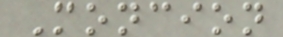Moncion
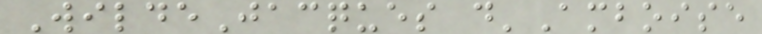WildeJacques d'Amboise
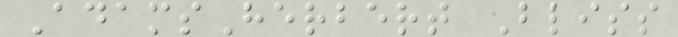AdamsHerbert Bliss
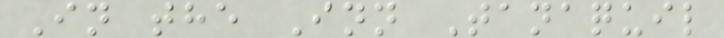In the Inn Tanaquil
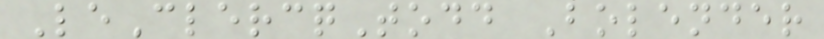LeClercqTodd Bolender
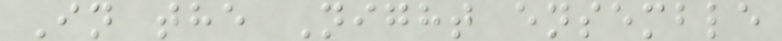In the Night ensemble
